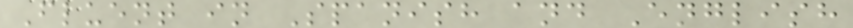Fluent in Spanish and English
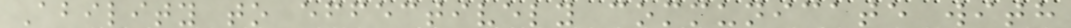Ability to effectively communicate with
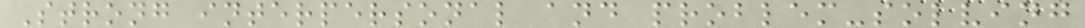Strong interpersonal and problem-solving
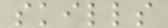skills
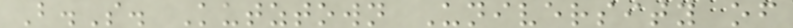B.S. Kutztown University of
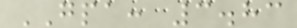GPA: 3.83
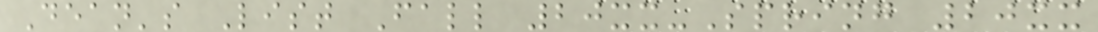Dean's List Fall 20xx-Spring 20xx
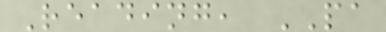Reading, PA
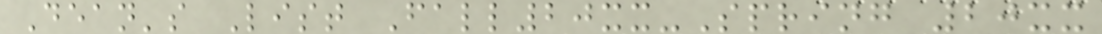Dean's List Fall20xx-Spring 20xx
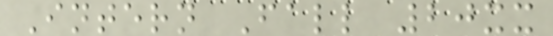Intern Fall 20xx
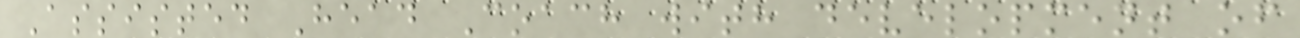Assisted Head Coach with development of
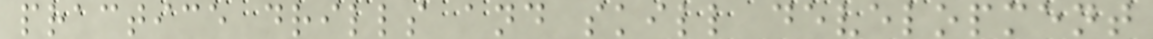practice drills and skill development
